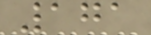171
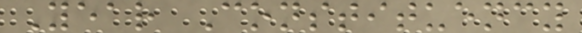Year Constituency
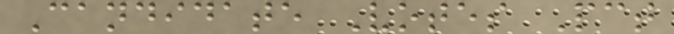Candidate Votes Pct
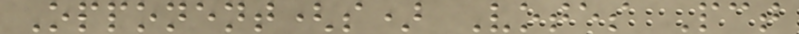Opponent(s) Votes Pct
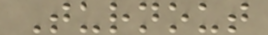Turnout
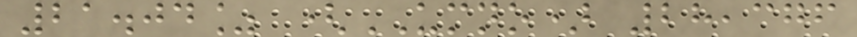21.04% (UMNO) 28,376
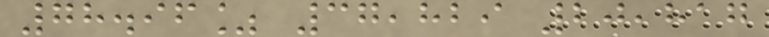78.96% 37,829 20,817
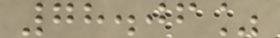78.06%
